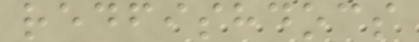redfishdocs
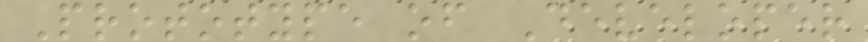Prototype of Developer
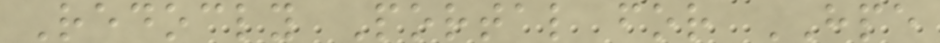Redocly Portal for HPE
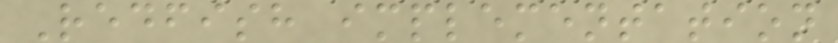Redfish implementation
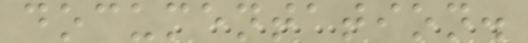documentation.
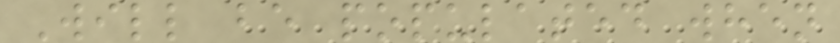Will be populated when
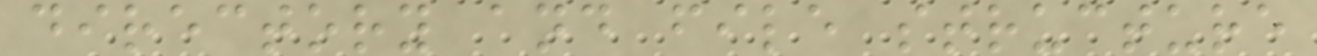directory and file structure
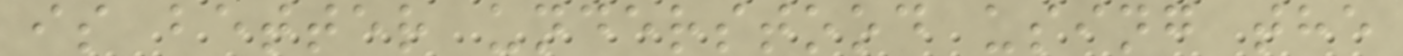is better understood using the
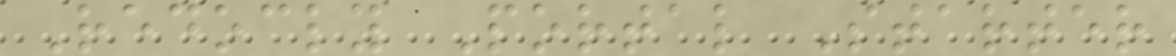Redocly Portal Starter
